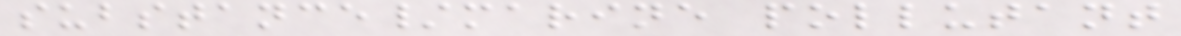substance/marine pollutant
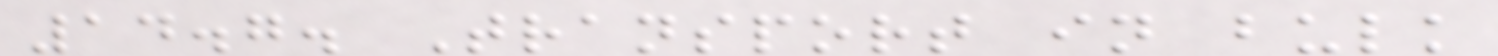14.7. Transport in bulk
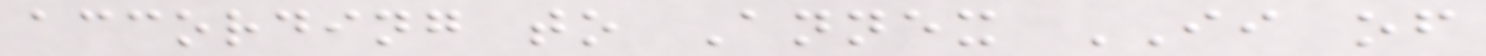according to Annex II of
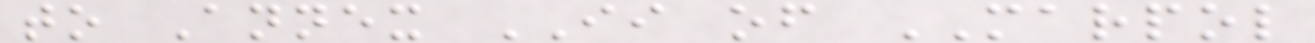to Annex II of MARPOL
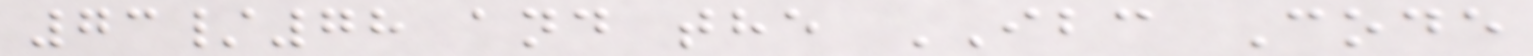73/78 and the IBC Code
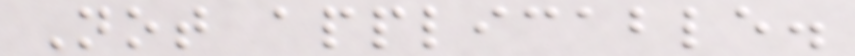Not applicable.
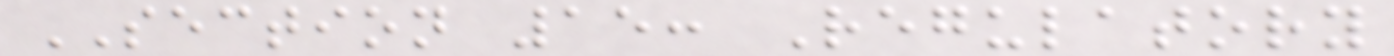SECTION 15: Regulatory
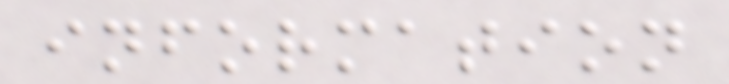information
